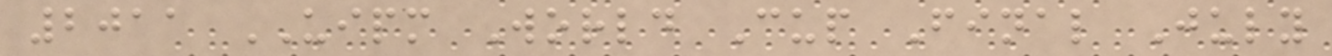2011 UIPM World Cup Final July
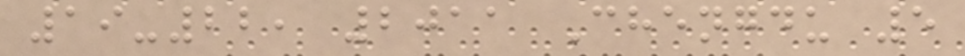19-22, 2011 Chengdu 5
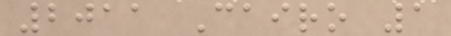2011 Cairo 1
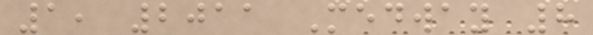1, 2011 Medway 8
